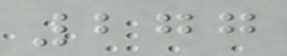277
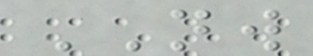NW
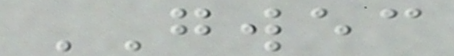GWEC
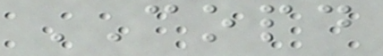COPD
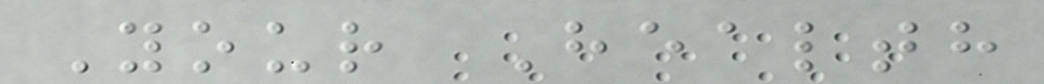Your Health
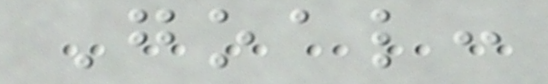Goal:
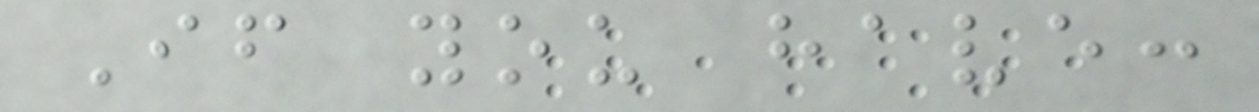If you have:
